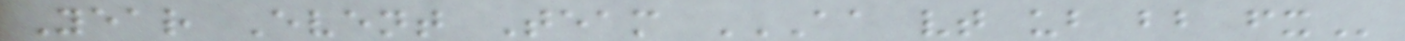Year Event Team AA VT UB BB FX
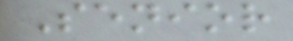Senior
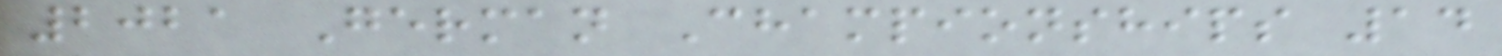2021 German Championships 14
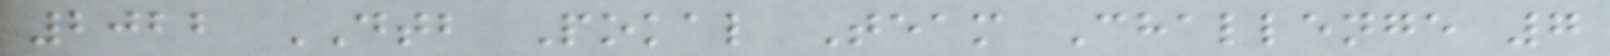2022 DTB Pokal Team Challenge 7
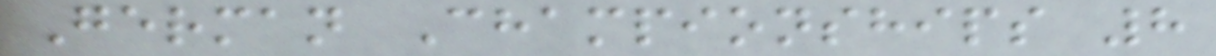German Championships 8
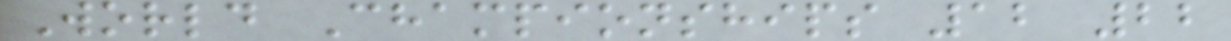World Championships 12 22
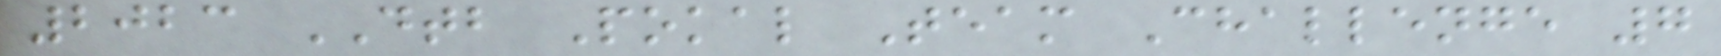2023 DTB Pokal Team Challenge 7
